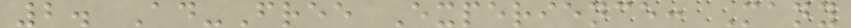2. Ad-Free Experience: Many
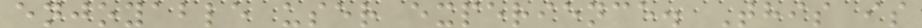enjoyable user experience. This is
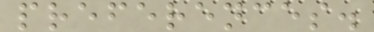preferences.
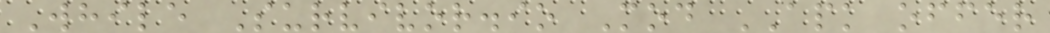While Survivor.io Mod APK offer
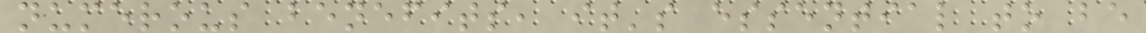numerous benefits, it's essential to be
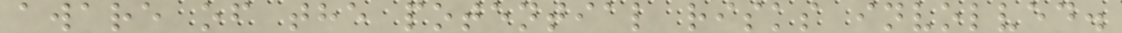aware of the potential risks involved.
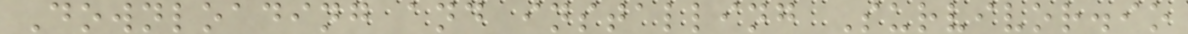Downloading and installing Survivor.io
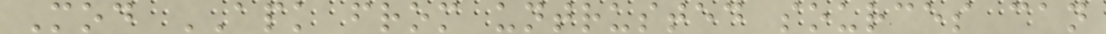Mod APK from untrusted sources can
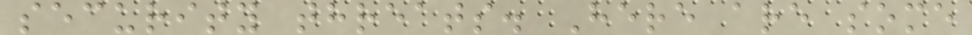security threats. Here are some
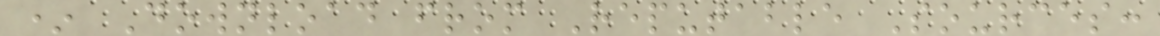* Download from Reputable Sources:
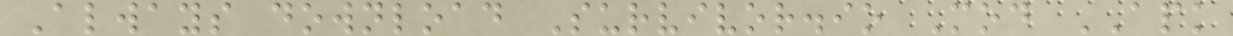Always download Survivor.io Mod APK
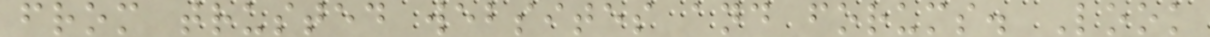from trusted websites and forums. Look
